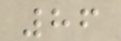86
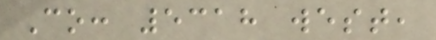Co: 5318 west,
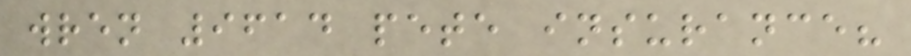wren 9614 pete insurance?
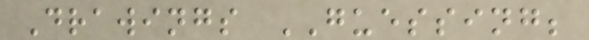Drawings GUESSING;
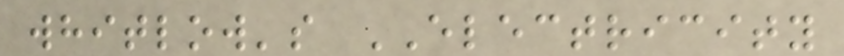whitlow's ELECTRICITY
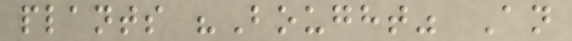plants "Bought" An
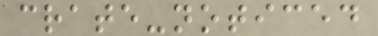crate-noticed
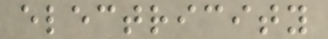electricity
